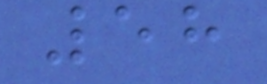58
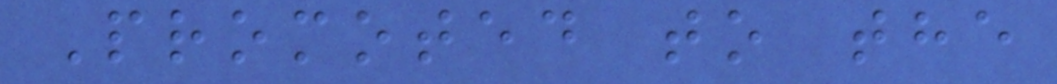Promoted to the
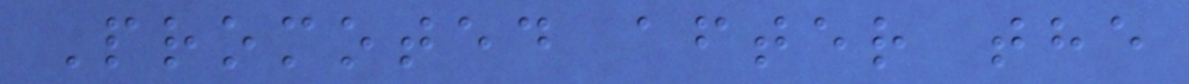Promoted after the
